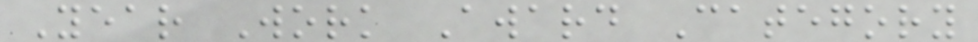Year Work Award Category
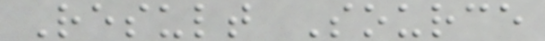Result Source
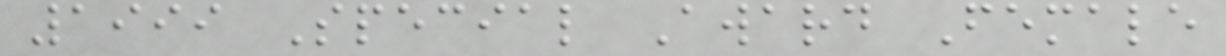1999 Special Award Female
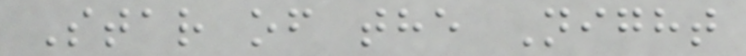Star of the Night
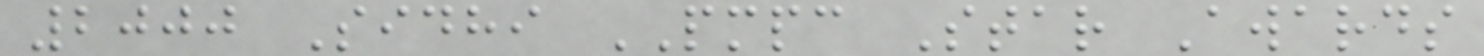2000 Sidhi PMPC Star Awards
